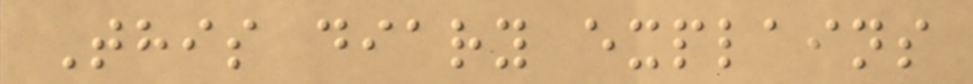This diary explains
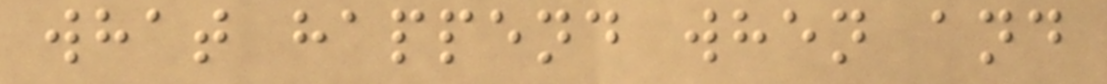what happend when and
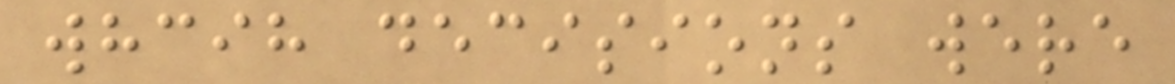whcih decisions were
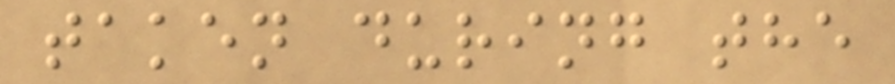taken during the
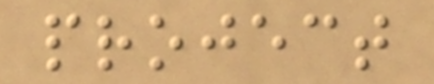project
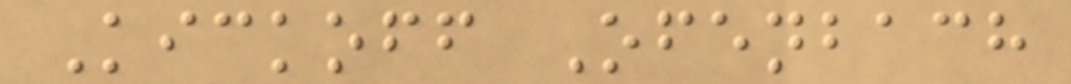Kickoff Ofenbach
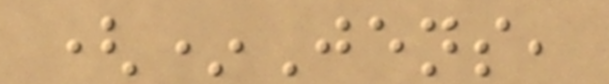(*Jens,
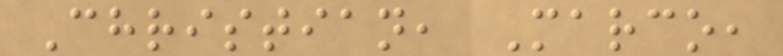Christian, Marco,
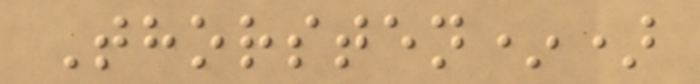Thorsten*)
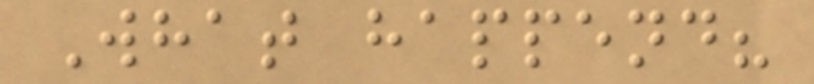What happend?
